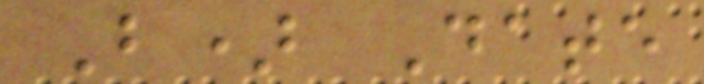B) Date
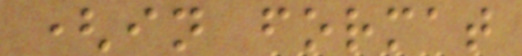(in format
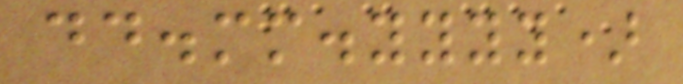dd.mm.yyyy)
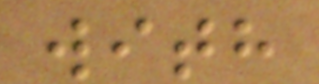with
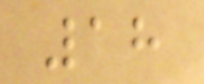18
